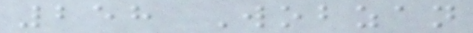258 Wobzan
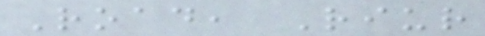Road, Riur
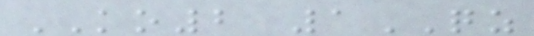KO2 1QZ
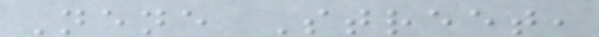Nene Street,
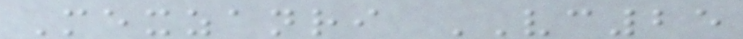Mexzanri VC25
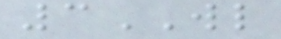3WL
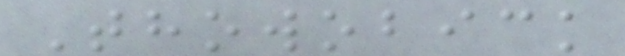Thowobick
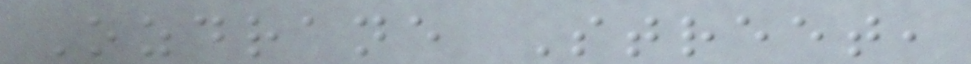Ozdrane Street,
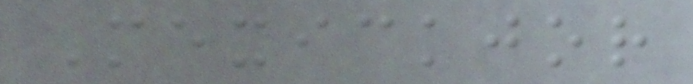Mexickjor
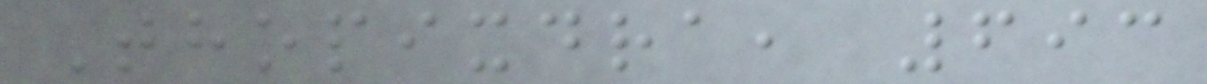Thopixdra, 693
